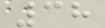38
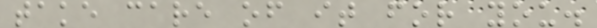take care of it for you.
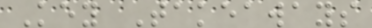Key Takeaways
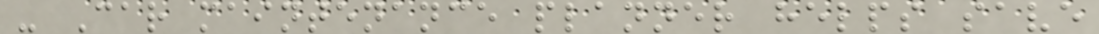- Car maintenance planner helps save
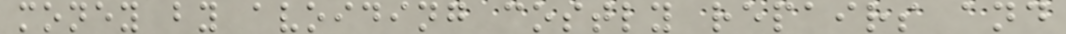money by avoiding costly repairs and
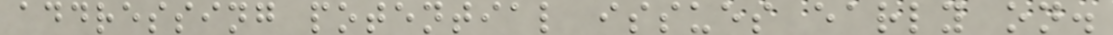addressing potential issues early on.
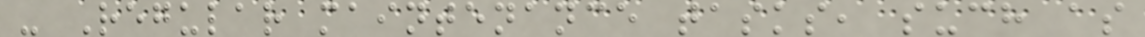- Regular maintenance tasks, such as
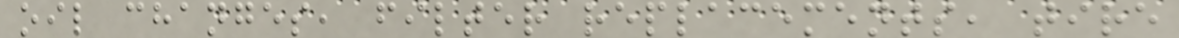oil changes, filter replacements, tire
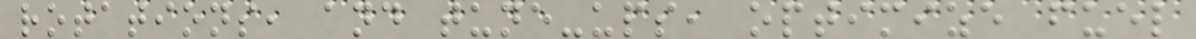rotations, and tune-ups, optimize fuel
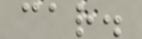car.
